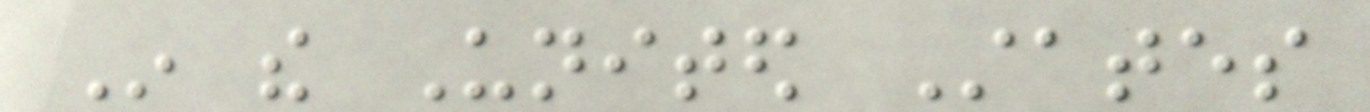In the United States
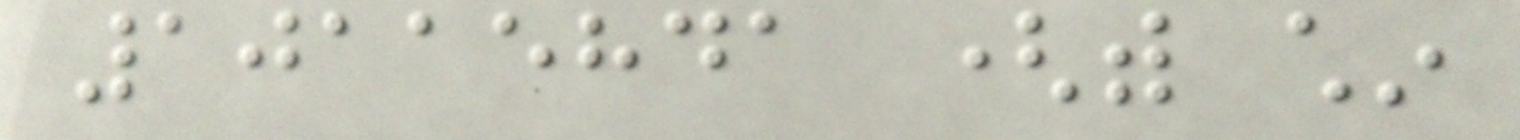10115841 (with chin
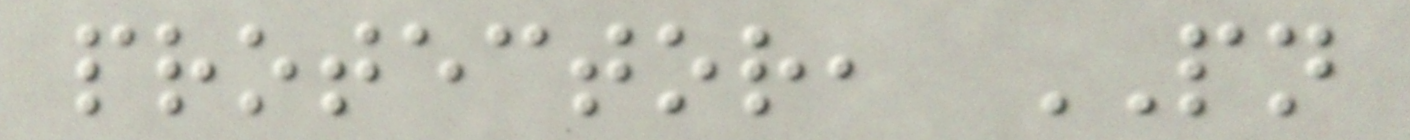protector, PN
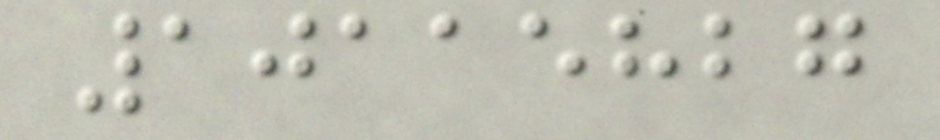10115827
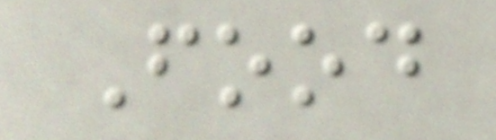Food
